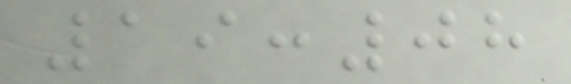19:08
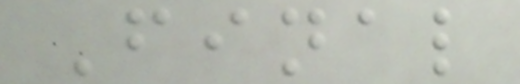Final
